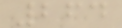264
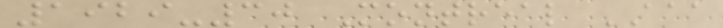1929-30 Montreal AAA
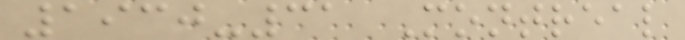1930-31 Montreal
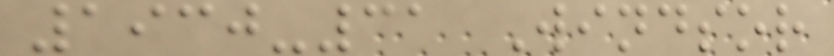1930-31 Windsor
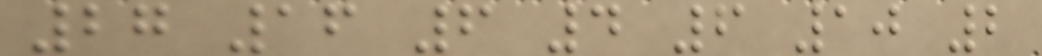27 16 6 4 6 10 2
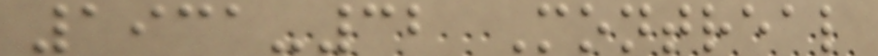1931-32 Montreal
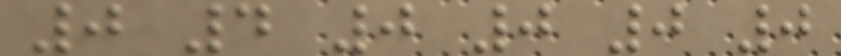0 4 0 0 0 0
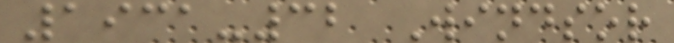1931-32 Windsor
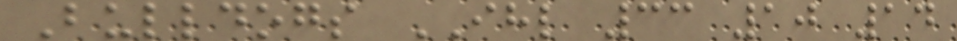Bulldogs IHL 33 10 14
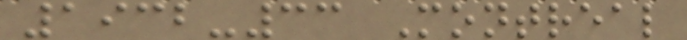1932-33 Montreal
